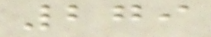279
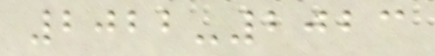2022-2023
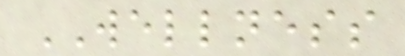WELLNESS
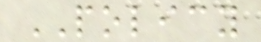POLICY
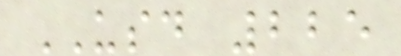USD 225
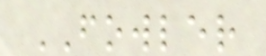FOWLER
